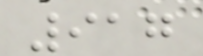917
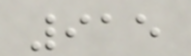915
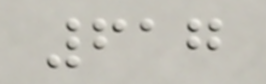617
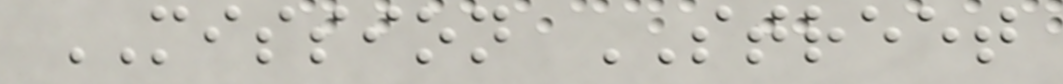MISSION STREET
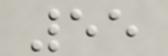55
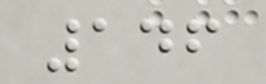146
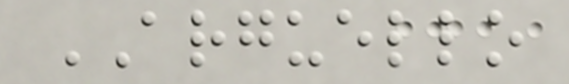ARGUELLO
